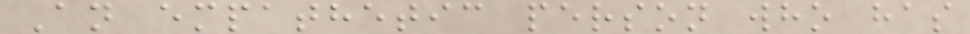An empathetic person who has
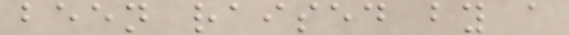been raised by a
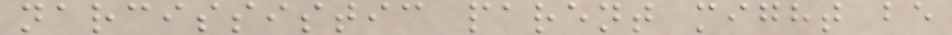narcissistic parent might be
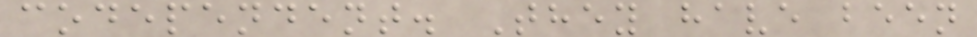codependent. They have been
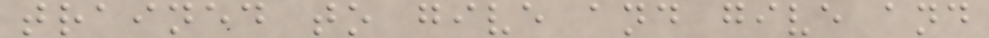trained to give and give and
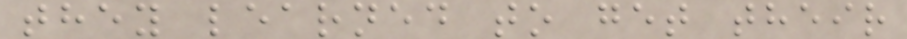they learned to get their
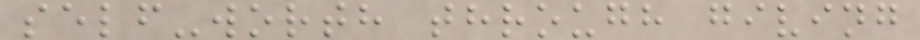self-worth through giving
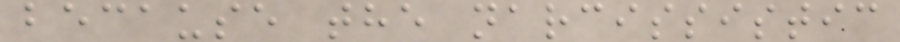because the narcissistic
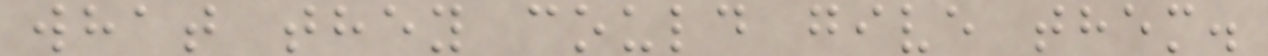what they could give them.
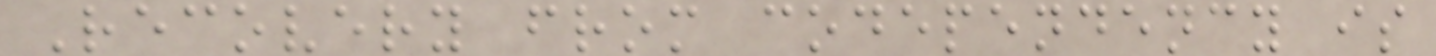Recovery from codependency is
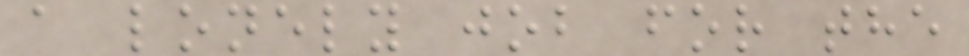a lonely job for the
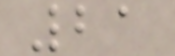21
